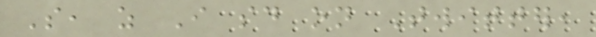So, as I said on Twitter,
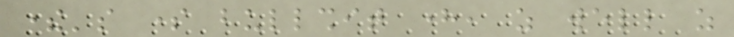there's some bullshit here, as well as
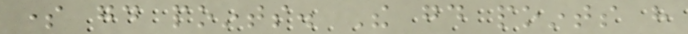some good points. The good points have
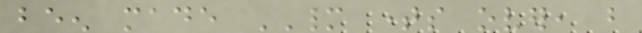been made MANY times over, but
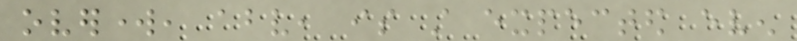overwork, above, is still expected even
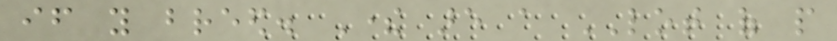if you breed. There are a LOT of people
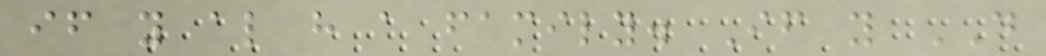if you also have a family. If you DO
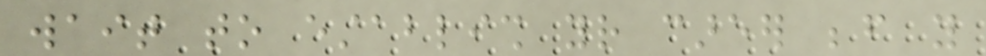wait to establish your career before you
